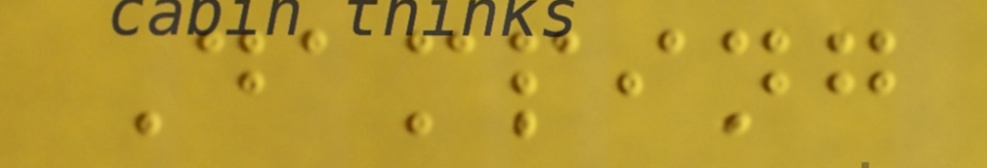Damping
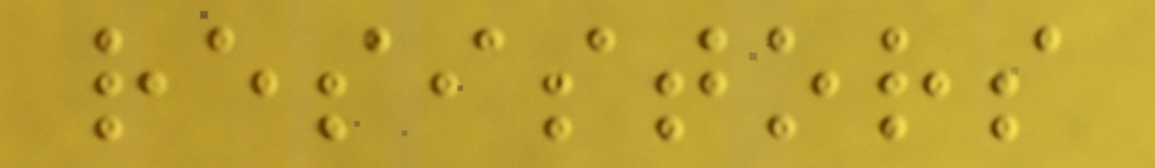resistors
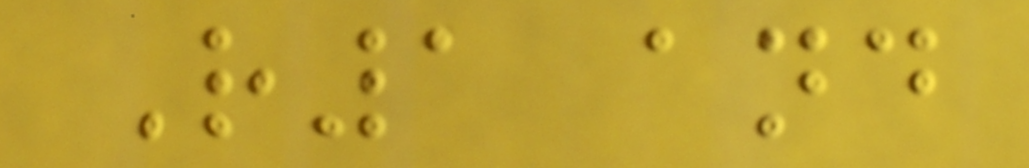R1 and
